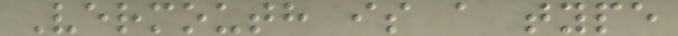Vermouth is a type
